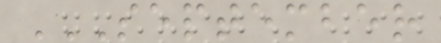SEPTEMBER
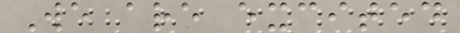We are excited
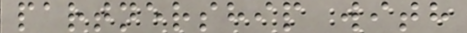partnership with
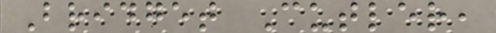Bridget Cutler,
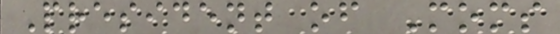President of Moms
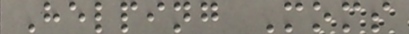Helping Moms
